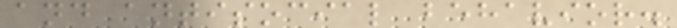and antisocial behavior.
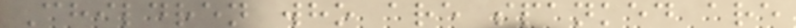Children who are spanked are
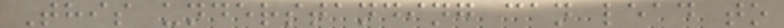This understanding can lead to
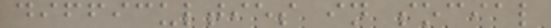difficulties in social
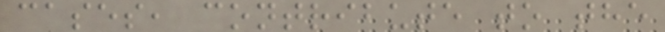cases, contribute to the
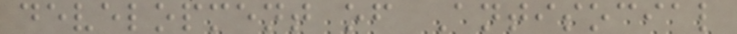development of Antisocial
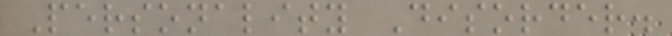Personality Disorder.
